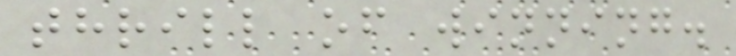thrill of winning.
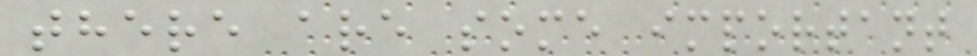there are some important
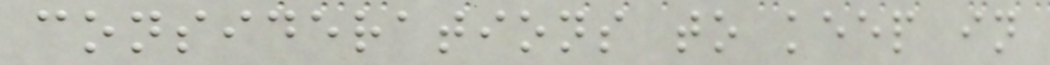considerations to keep in
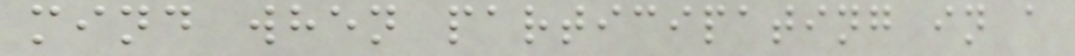mind when participating in a
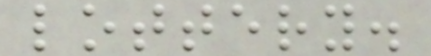lottery.
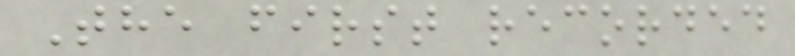The first recorded
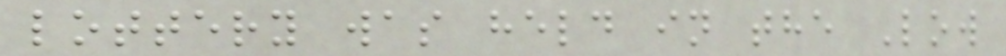lottery was held in the Low
